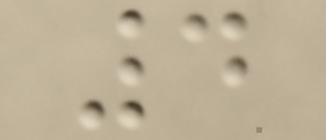4
